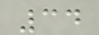34
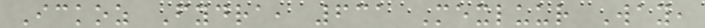Ickoz Fydra, 631 Mexluur Way,
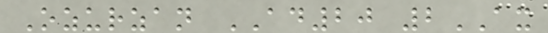Ozurzan AD20 2AX
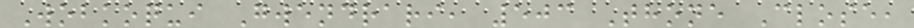Wobkoqui Gwendrari, 503 Thone Close,
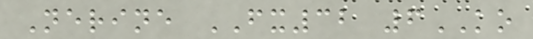Nerine FX32 6KO
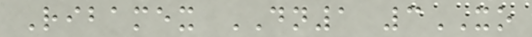Ribamex DN1 3XO
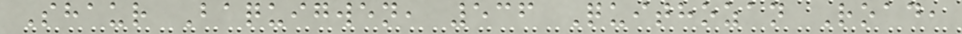Shaur Baquigwen, 536 Quithozan Road,
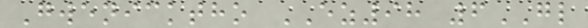Gwenicktho EZ98 6GL
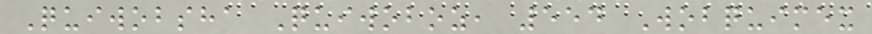Quiwobsha Quiwoboz, 554 Wobquimex
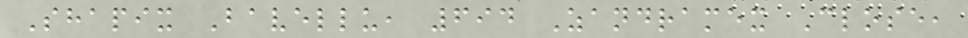Shapix Bavellu, 694 Zandramex Close,
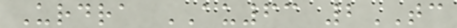Urdra AU63 2TC
